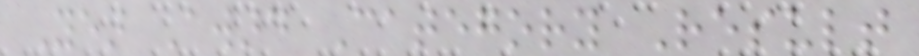Year Award Category Result
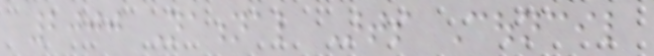2000 National Arts Council
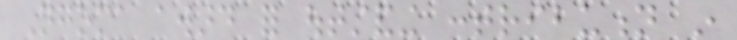Ngoma award for outstanding contribution in
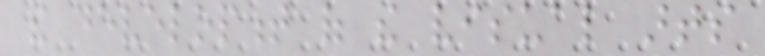the development of the visual arts
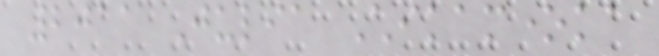2011 Julia Chikamoneka
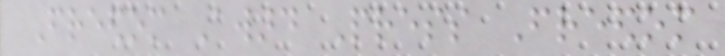Freedom Award Press Freedom
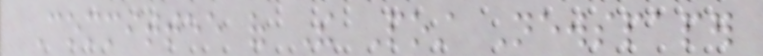Committee of The Post Newspaper
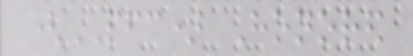(PFC) Honored
